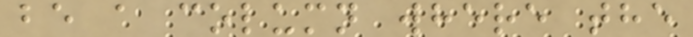be a column where the
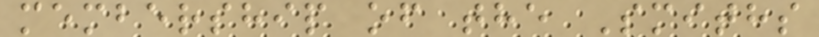membership of the Smiths
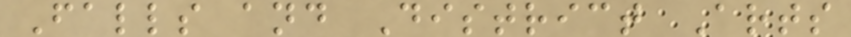Falls and District Arts
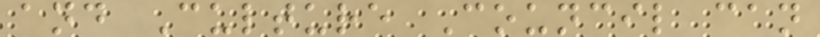and Culture Council can
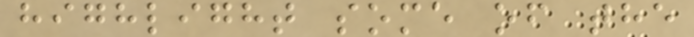highlight some of the
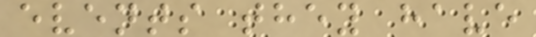events they have
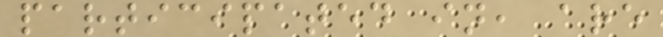participated in, are
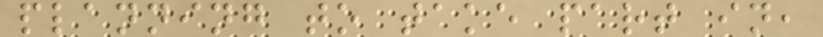planning to take part in,
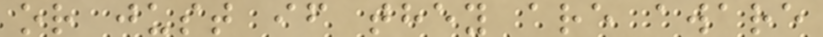or just if they are aware
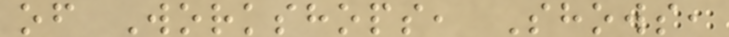of Workshops, Shows,
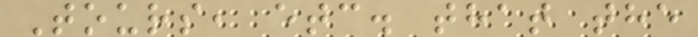Tours, etc. that the
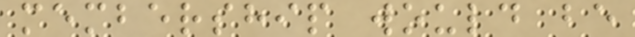membership would be
